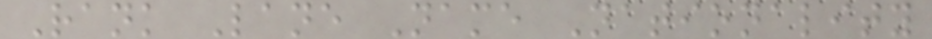Rank Lane Name Nationality
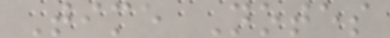Time Notes
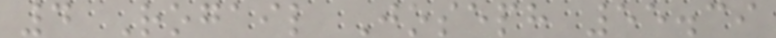4 Rogail Joseph 55.39
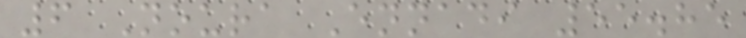6 Noura Ennadi 55.85
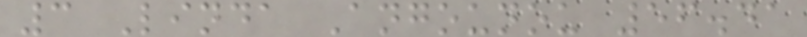3 Linda Angounou 56.41
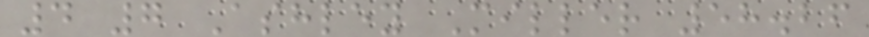4 7 Ashley Miller 58.26
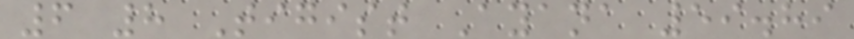6 8 Tigist Ayana 59.89
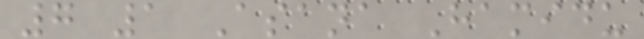7 1 Asana Hamidu
